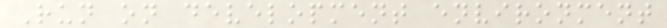Run on development environment
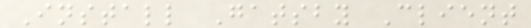Install Gatsby Client
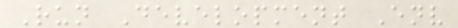Run Development Env
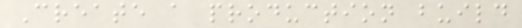Create a production build
